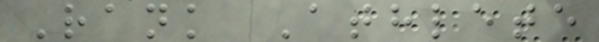Rank Athlete
